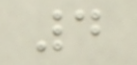4
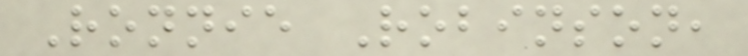Ronnie Robinson,
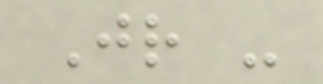Jr -
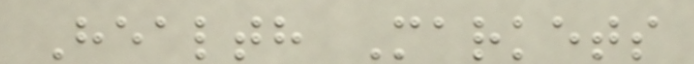Health Markets
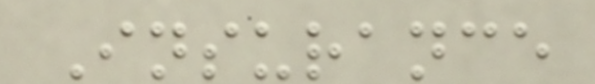Insurance
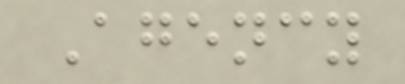Agency
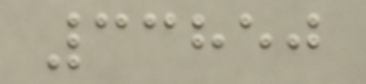33850
